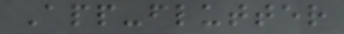App-flutter
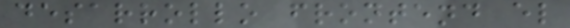desarrollo frontend el
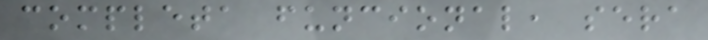completa funcional, sera
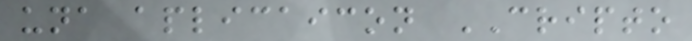una aplicaicon CRIPTO
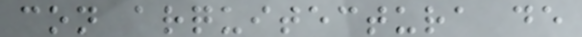con arquitectura de
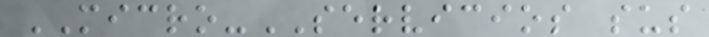MICRO-SERVICIOS sus
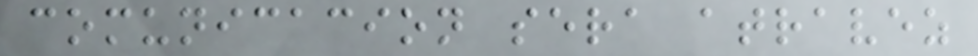comunicacion sera atravez
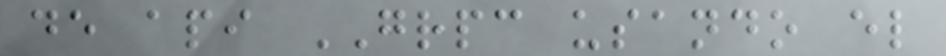de api GRPC usando el
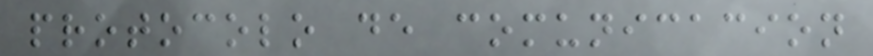protocolo de comunicacion
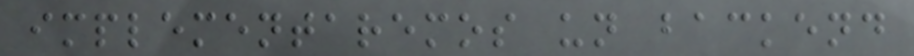implementaremos un backend
